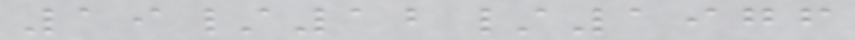19/12/1976
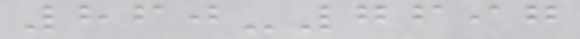860-7697
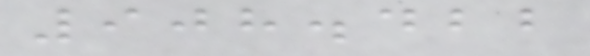908.422
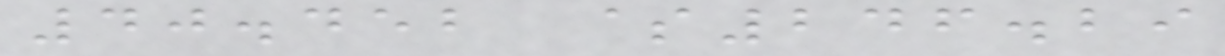40.452 $246.29
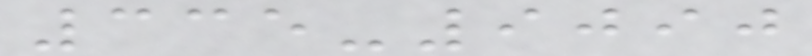335-9090
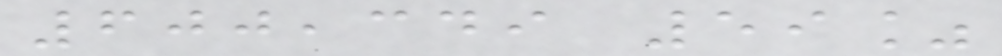600,349 59%
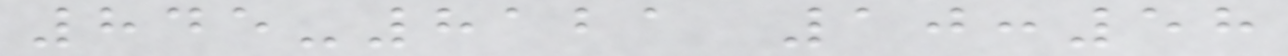845-8121 10:58
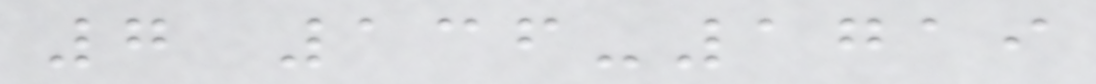7 136-1719
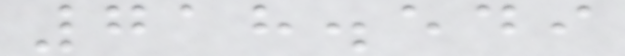718.549
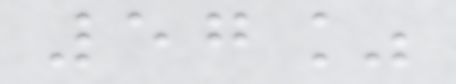57%
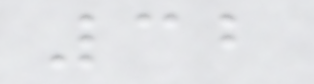32
